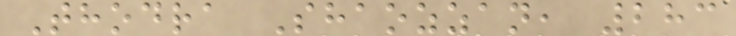Thodra Shaozzan, 283
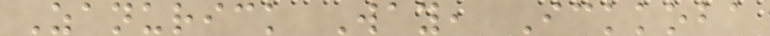Zanurick Way, Ickkoba
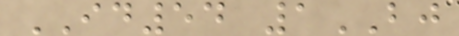ID54 1BJ
